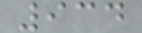934
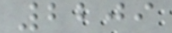2209
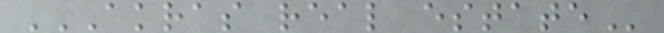AKRAS REAL ESTATE
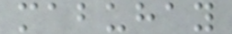mabuhay
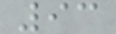93
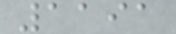1191
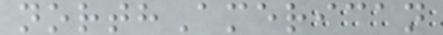northAmerican
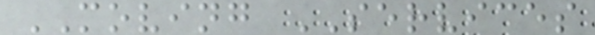MOVING SERVICES
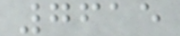7615
